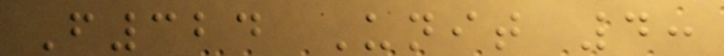F324 Unit 4:
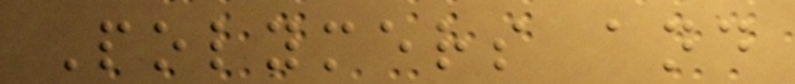Polymers and
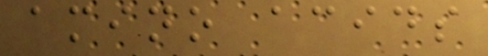amino acids
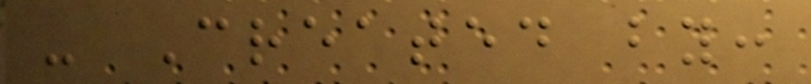- Created by:
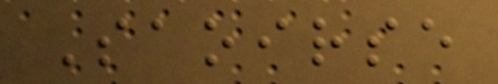Saoirse
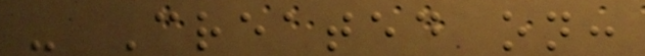- Created on:
